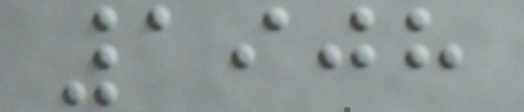1908
